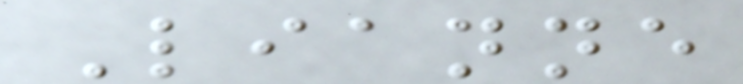Lianne
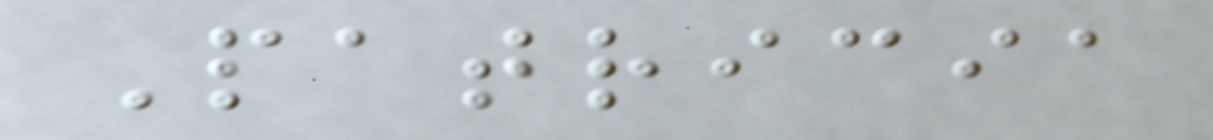Patricia
